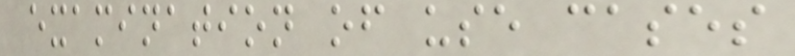examination of use cases
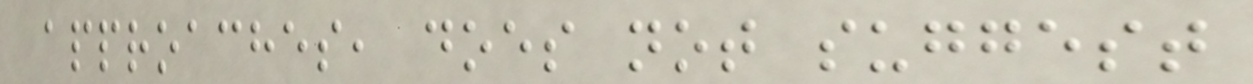approaches, does not suggest
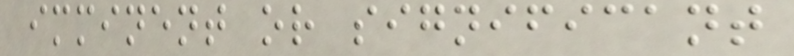imminent or significant
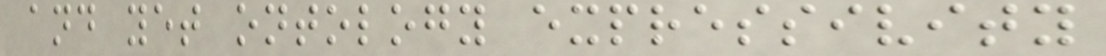and yet ontology expressivity
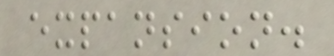expansion.
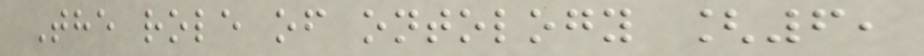The role of ontology [6,
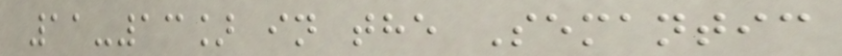11-13] in the Semantic
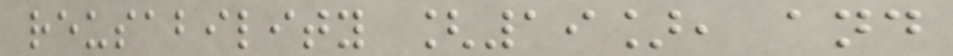reusability [19], and
